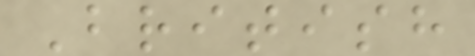British
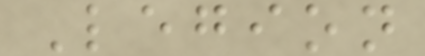Legion
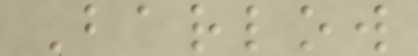Barlow
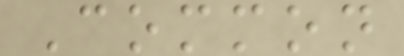Common
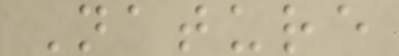Nature
